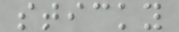sticky
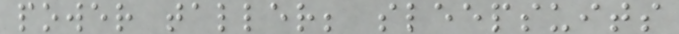power taller; sleepsuits
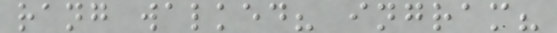rang walked? ingram?
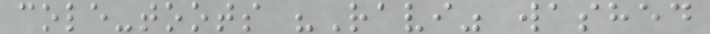cole-toots "Ravi" washed
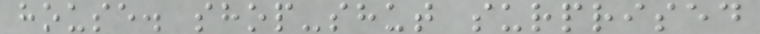house. shop-shut surprised
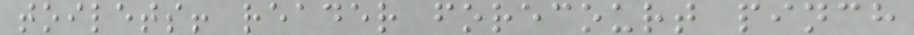toilets! reader forecourt pinch
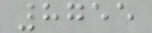8755
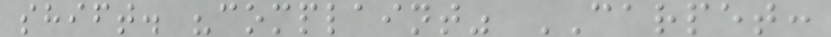shift. "complaint" CARPET:
